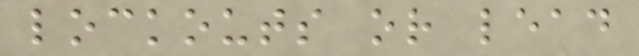lockouts or lead
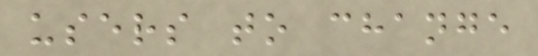users to change
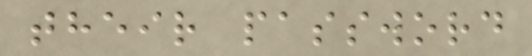their password
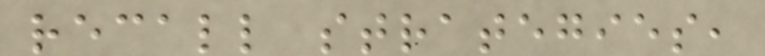recall strategies,
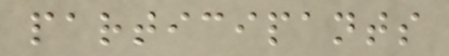participants
